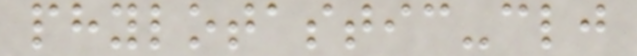phylotastic-clj
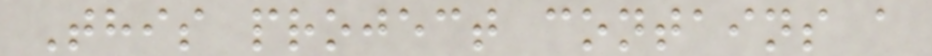This project contains a
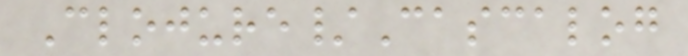Clojure/Cascalog
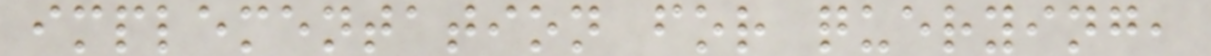implementation for querying,
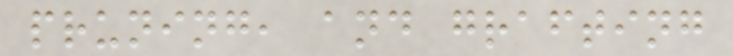pruning, and grafting
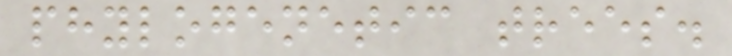phylogenetic trees.
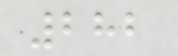282
